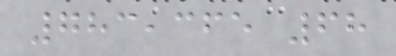783,365 68
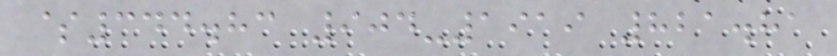$344.83 904-1919 821.81
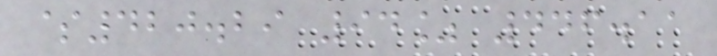$420.29 94% 446.11
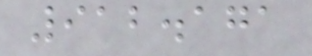912.171
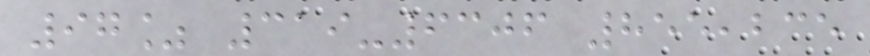97% 319-6306 855,235
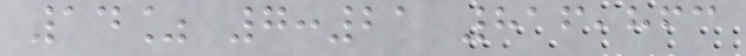14% 7:21 816,863
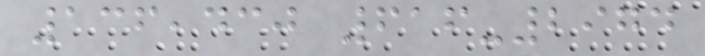136,430 616-2974
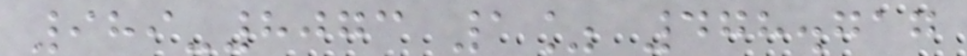989-8073 1% 478.717
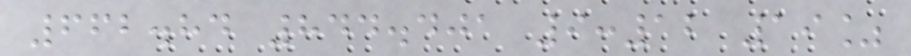662.84 844.401 9:12 19%
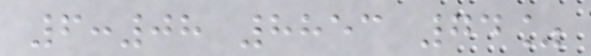6:08 8853 74%
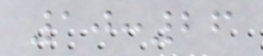10:26
